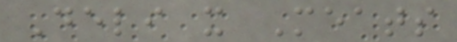Deli x Meats
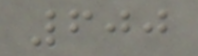600
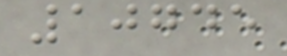10745
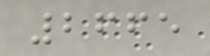2665
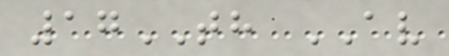17TH AV
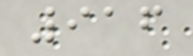916
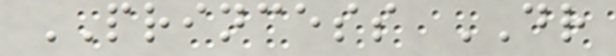PRINCESS DR
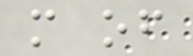m of
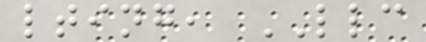lting, LLC
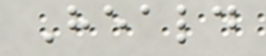Heald
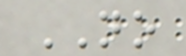NO
